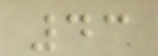43
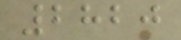2820
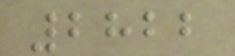2822
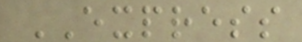EXPRESS
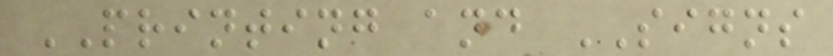PRINTING and SIGNS
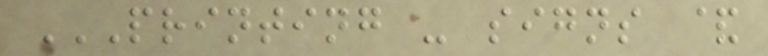PRINTING - SIGNS &
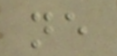ne
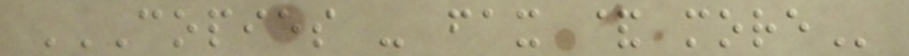COPIES - FAX & MORE
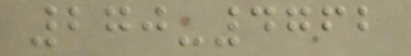270-4762
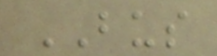BUS
